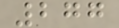277
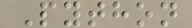Python
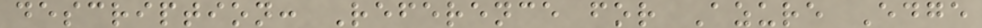description: Reference for Azure Edge
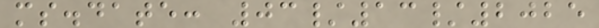ms.date: 03/13/2025
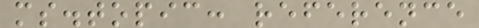ms.topic: reference
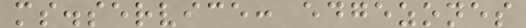ms.service: edgezones
